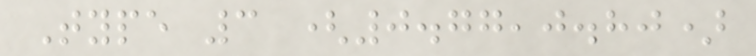Type 3 (0.77,0.80)
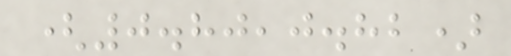(0.80,0.82)
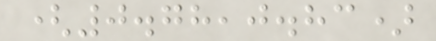(0.78,0.83)
